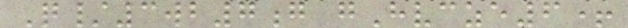Q/3wb7g gHvcze6+
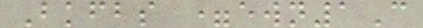Bkfbs =ewn1C
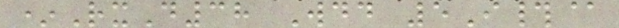*RxD38 Wdd 5I#@
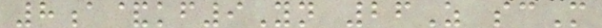8a&kf9Yn 26Z scM
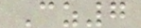Cz7
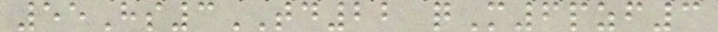55Hs3TD22 qM6pzf3
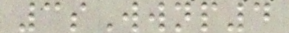3sWwnp4
